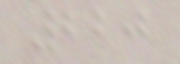220
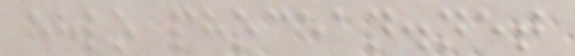ehlo phocean.net
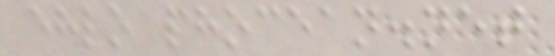ehlo phocean.net
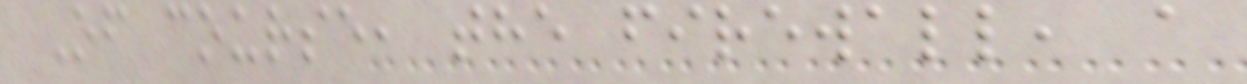Of course, the firewall, a
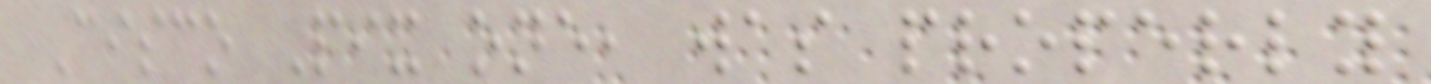Cisco Pix one, was properly
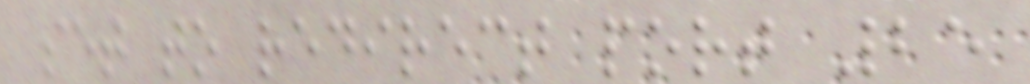set to redirect port 25
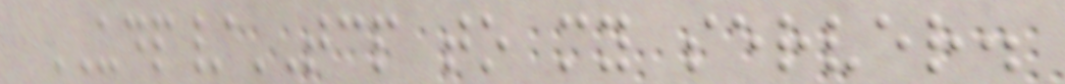UDP/TCP to my server.
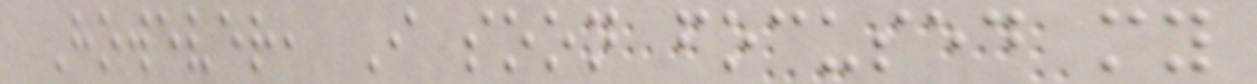However, I soon focused my
